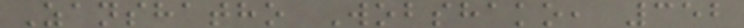Zanshatho Wobshako, 352
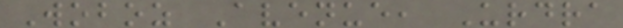Woboz Avenue, Urdra
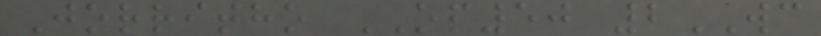Jorritho OP50 2WC
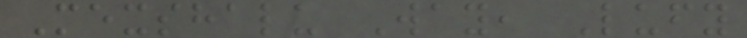Mexshalu Way, Lufy
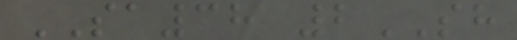SA38 2SH
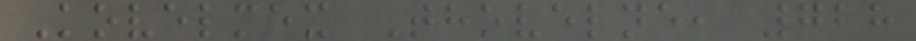Kovelmex Thovelne, 728
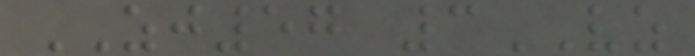ZJ57 3VZ
